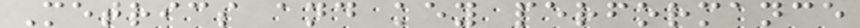Metrics and key performance
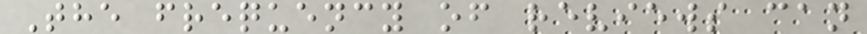The frequency of reviews can
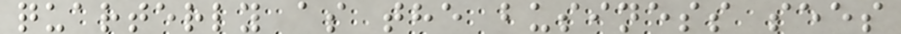quarterly as the business sees
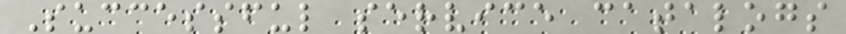Successful service catalogs
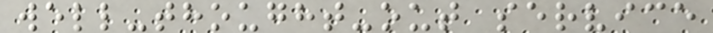well-thought-out service
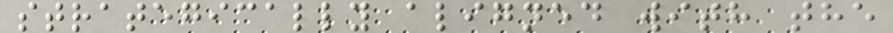strategically aligned with the
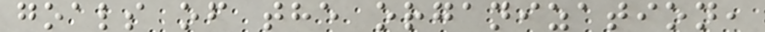goals of the organization,
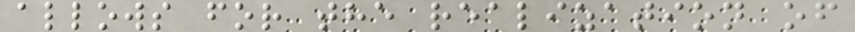allows for the realization of
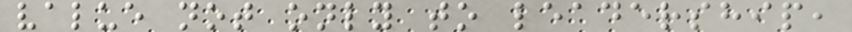value not only to leadership,
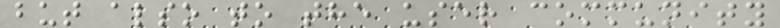but also to the user community
